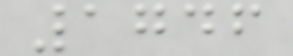1746
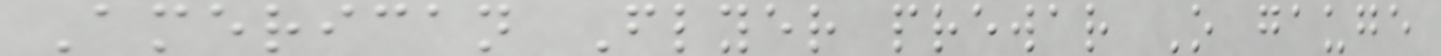American Flyer prewar O gauge
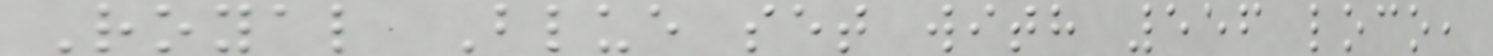Royal Blue set with 556 loco,
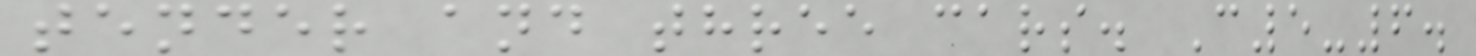tender and three cars. C5-6.
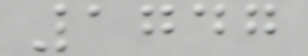1747
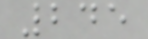245
